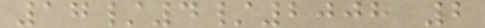17/4/2008 2
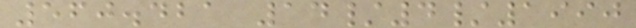560.421 14/4/1990
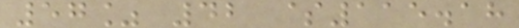57% 42 $115.18
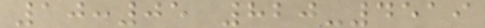10:05 820-4519
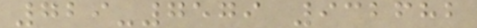729-7579 932682
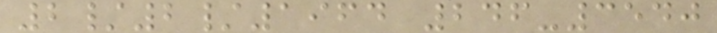2/2/1964 246-3540
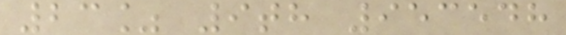23% 9th 953548
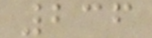236
